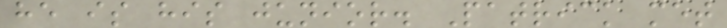he is his junior. Patrick met
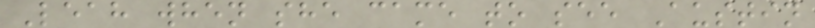Leah when she came to see Austin
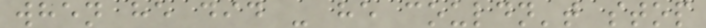when he did - he couldn't stop
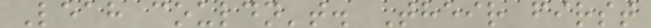Leah couldn't. Their first
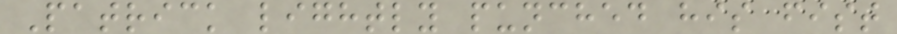Patrick lightly punched his fist
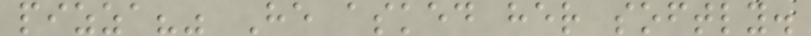pizza?" He asked her softly.
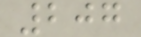207
